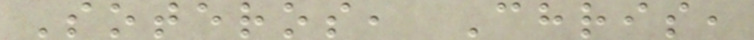Soteros, Chris,
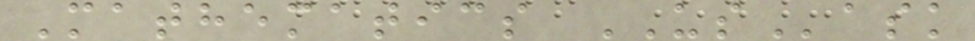Mathematics USask
